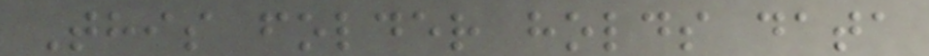This folder holds data
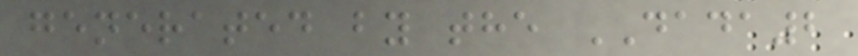generated by the DADA2
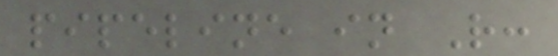pipeline in R:
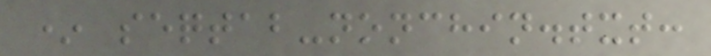* seqtab-nonchin.txt:
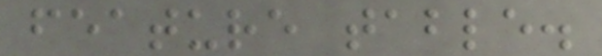feature table.
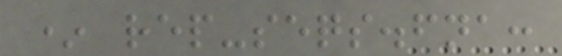* rep-seqs.fna:
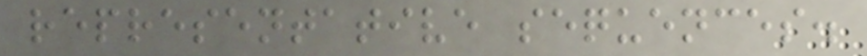representative sequences.
